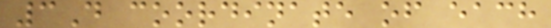3D coordinate of each
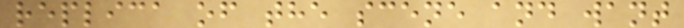replica of the scene and want
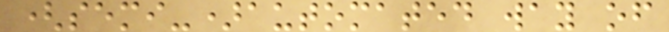(semi-)automated way of
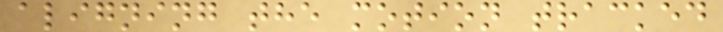aligning the motion tracked
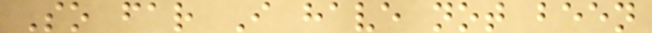So far I have not been
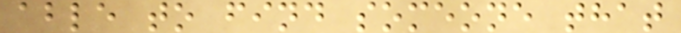able to find someone that
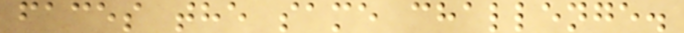faces the same challenge.
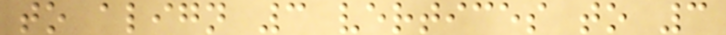to align 3 vertices to 3
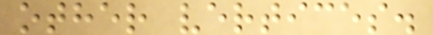other vertices.
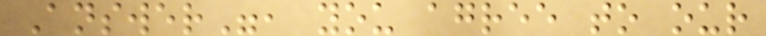Answer", you agree to our
